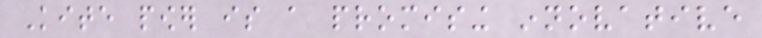Kite power is a promising innovative
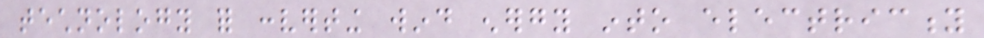technology for converting wind energy into electricity
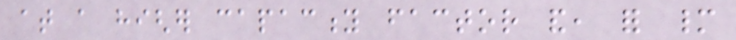at a higher capacity factor and, for many
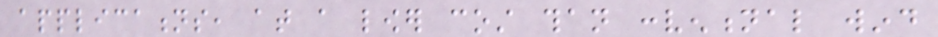applications, at a lower cost than conventional wind
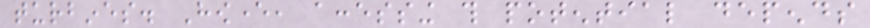turbines. However, accessing this potential depends
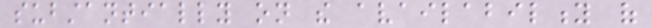substantially on the availability of
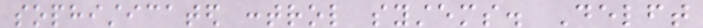sophisticated control systems. Delft
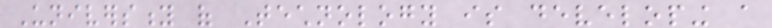University of Technology is developing a
